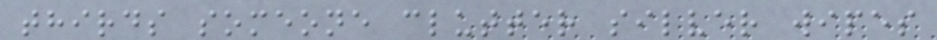thirds someone clutter silver wipes
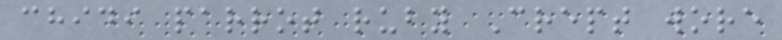chidi parrot ruby Crept wore
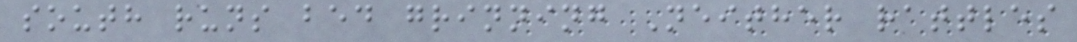south runs bed grinning Neither rattles
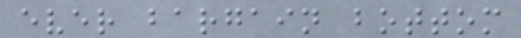ever bargain bottom
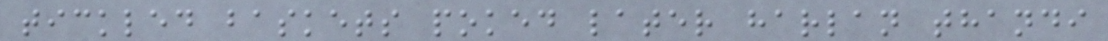tickled baskets poked later harlan thandi
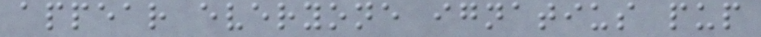appear everyone ignatius pup
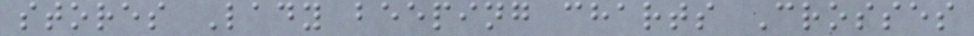stores Lady beeping charts Crosses
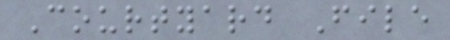Courtyard File
